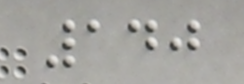140
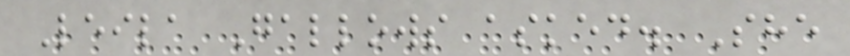Leila Gallows asked. She
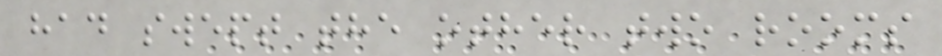had swept the other two rooms
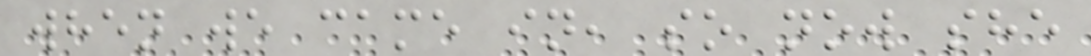when we came in, so now she
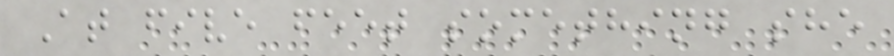At five feet something she
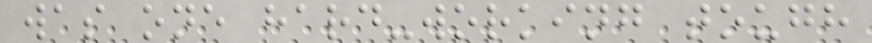was one hard-working tough
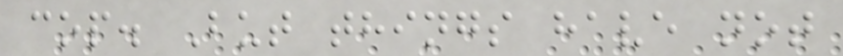cop. But things have not
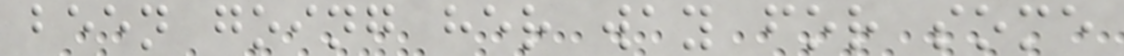been going her way for some
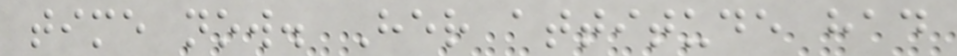time now. Her attitude had
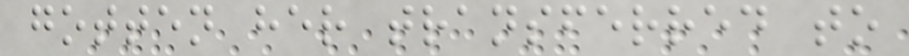gotten her transferred to
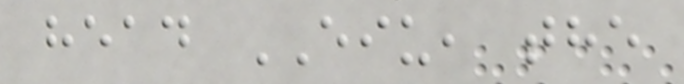head EIU, the
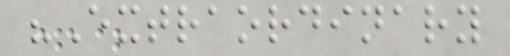"Extraordinary
